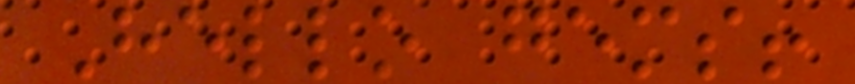Hello gems!
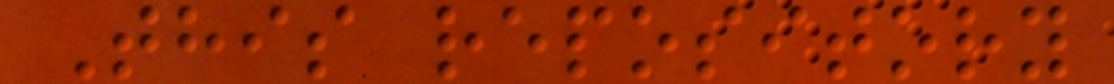This repository
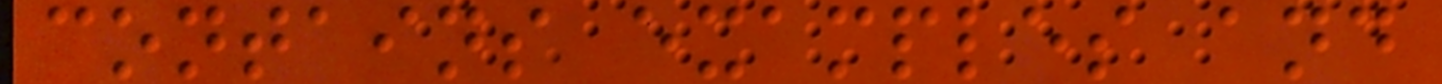contains examples and
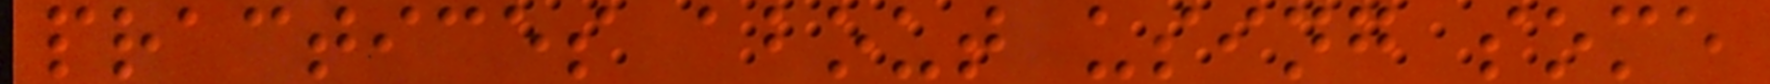practices about using some
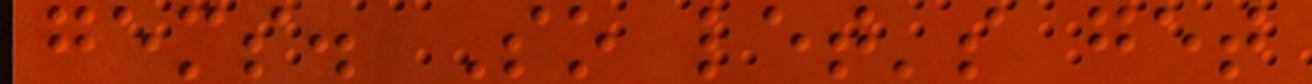gems. So let's get
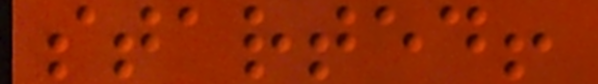started!
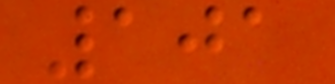101
